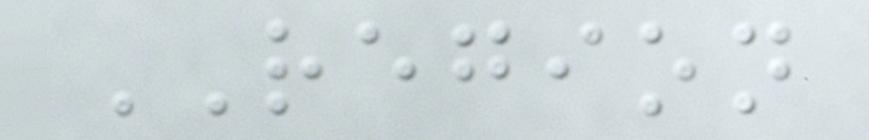REGION
